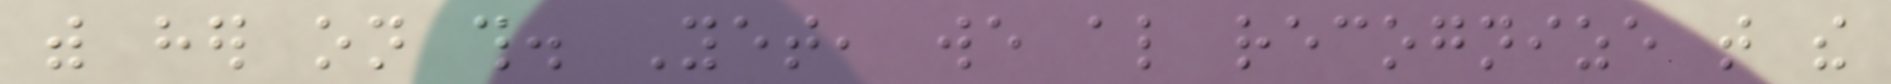with her on this. Yet, we also recognize that the
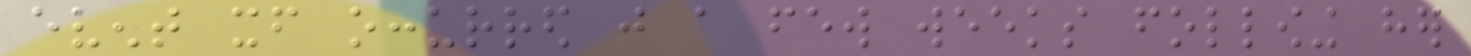event itself occurred just a few weeks following her
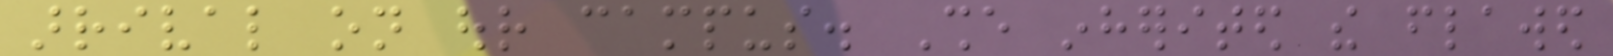arrival on our campus. She inherited the flawed
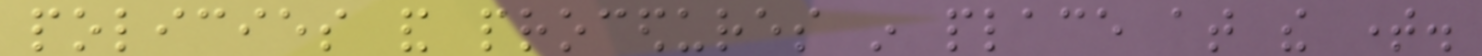policies and procedures in place at the time.
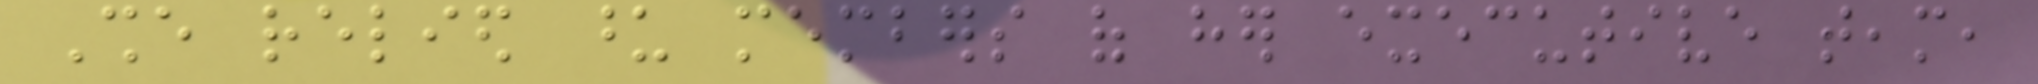She relied upon members of her executive team,
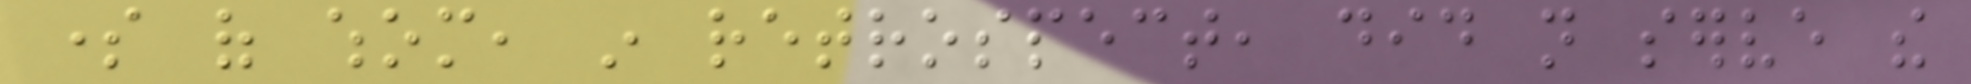some of whom, in retrospect, did not serve the
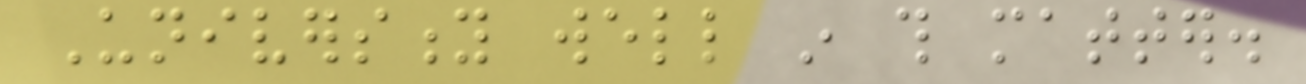University well in this matter.
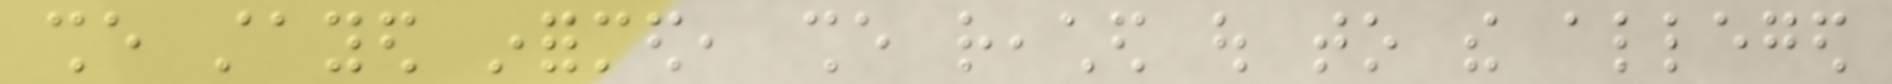she stayed informed, she reached out to the alleged
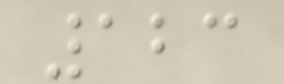123
